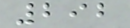292
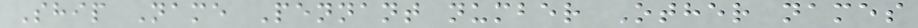Ship Name Pennant number Other names
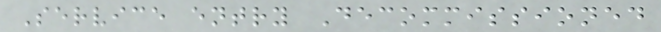Service entry Decommissioned
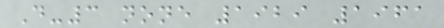D-3 none 1929 1961
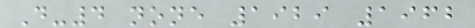D-4 none 1929 1962
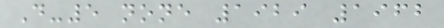D-5 none 1929 1962
